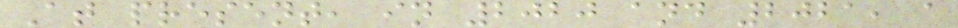At present, in 2020 and 2021, a
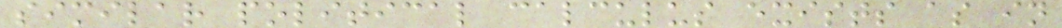similar political calculus exists as in
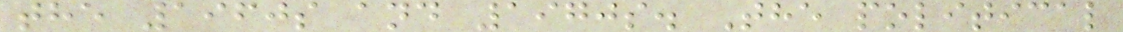the 1960s and 1970s. The political
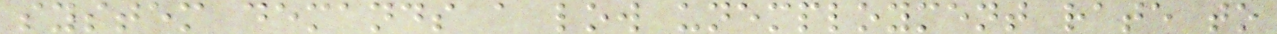system demands a low unemployment rate to
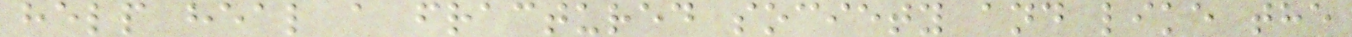help heal a fractured society and like the
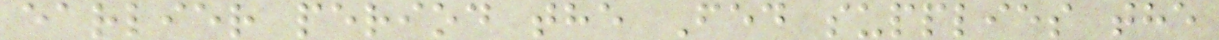earlier period the Fed supplies the
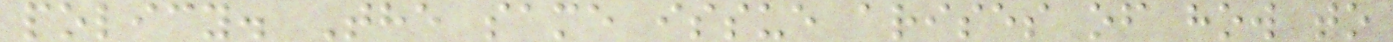policy. The same issue arises of how to
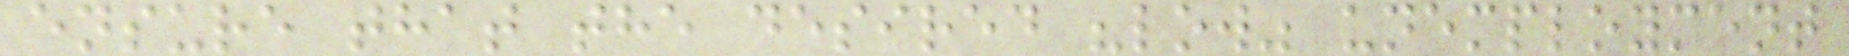ensure that the desired "low" unemployment
